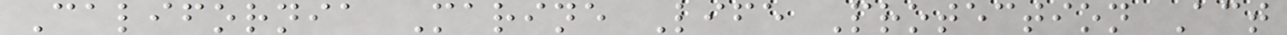California Marine Life Protection Act
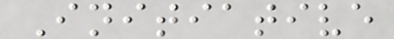Initiative
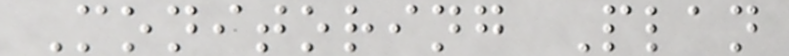Monitoring Plan
